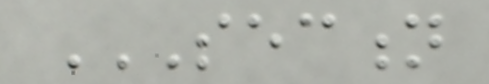SECTION
